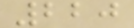220
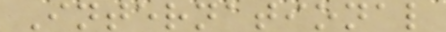International
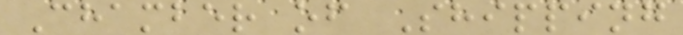Chamber of Shipping
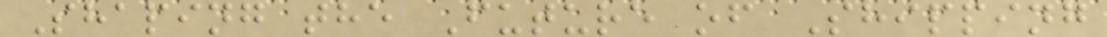Shaping the Future of Shipping
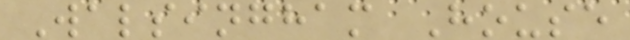Walsingham House
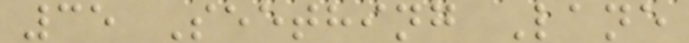35 Seething Lane
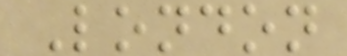London
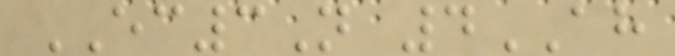EC3N 4AH
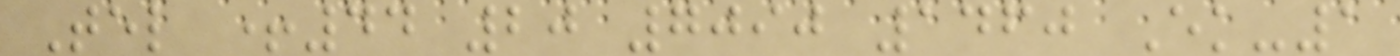Tel +44 20 7090 1460 Ek-1
